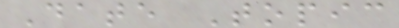Date Topic
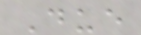Due
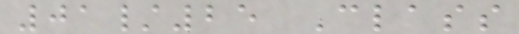01/25 Class
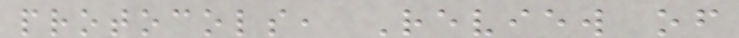protocols, Review of
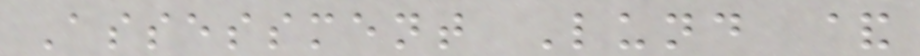Assessment Lund &
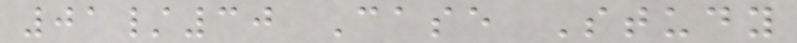01/30 Case Study
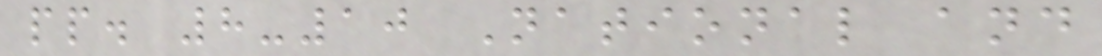pp. 8-10 National and
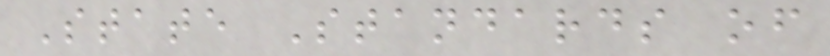State Standards of
